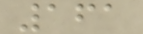161
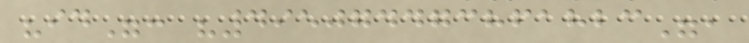"id": "495074473861823",
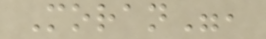Moran",
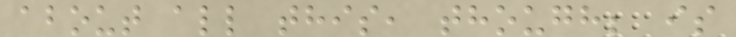about all this, though; is
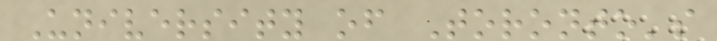University of Toronto's
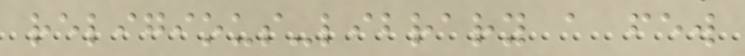religious-library a few
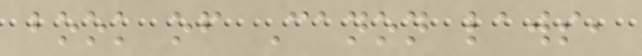book of Canon laws,
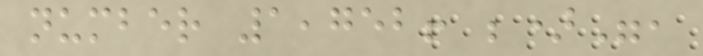number 1,752! ;)",
